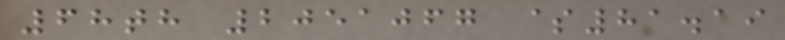68th 2051067 $81.19
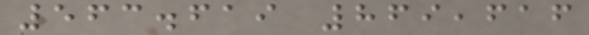563.619 869,616
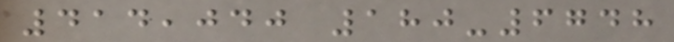414,040 180-6748
